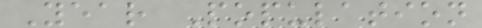Year Population
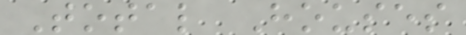Total Houses
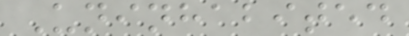Uninhabited
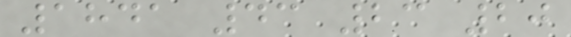1841 43 23 20
